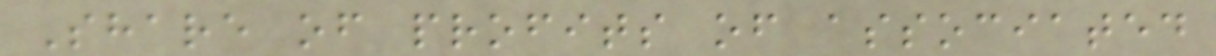Share of profits of associated
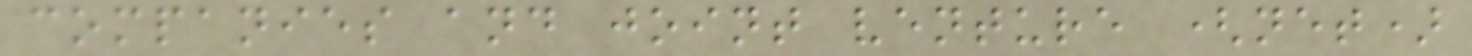companies and joint venture (net)
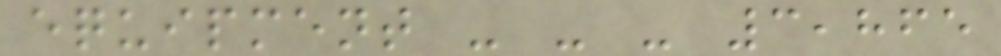equipment - - - 3,865
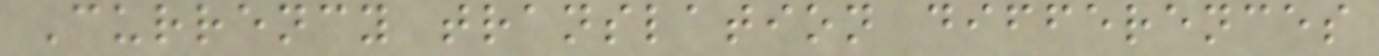Currency translation differences
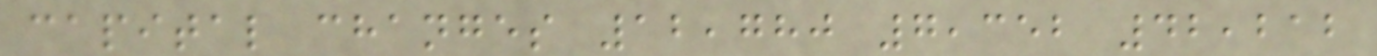capital changes 12,780 7,352 42,212
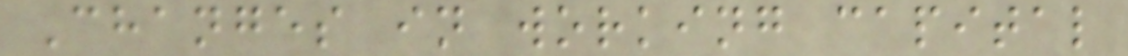Changes in working capital
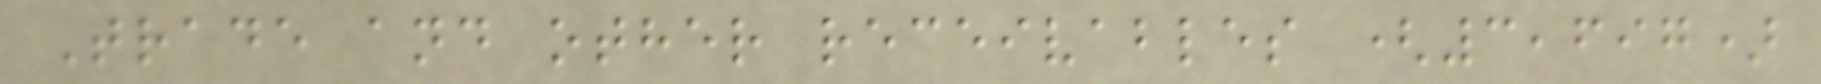Trade and other receivables (3,697)
